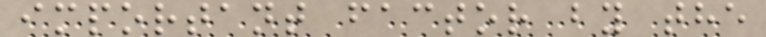important factor by the
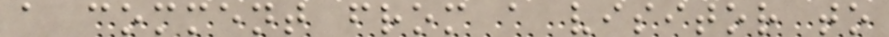a comment from a visitor to
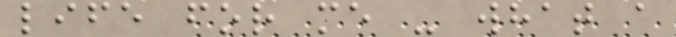life for me - what a
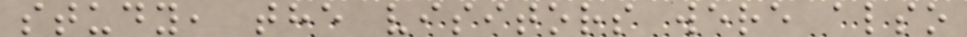study, the visitors were also
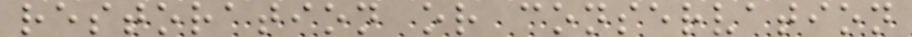restoration or conservation
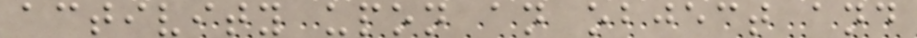activity upon an object and
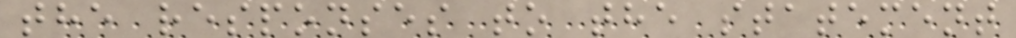the responses to the statement
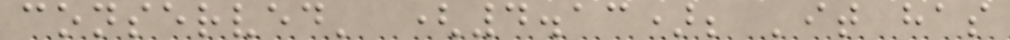conserved' (4.13); 'it has
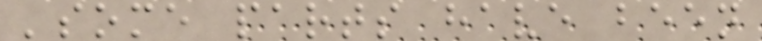'some parts have been
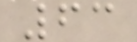63
